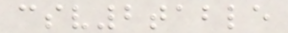csv2table
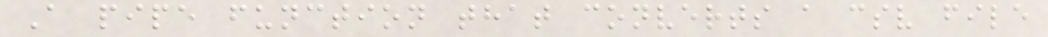A pipe function that converts a csv file
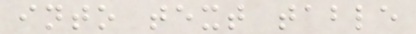into text table
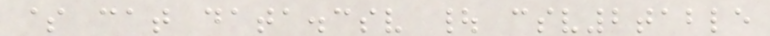$ cat data.csv | csv2table
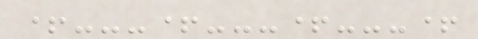+---+---+---+
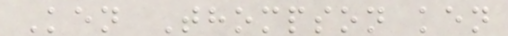Ken Thompson ken
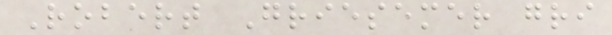Robert Griesemer gri
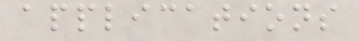applications
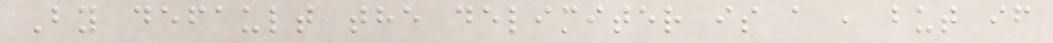By default the delimiter is a , but if
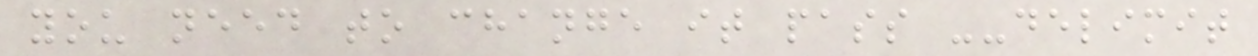you need to change it pass --delimit
